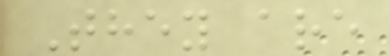They are
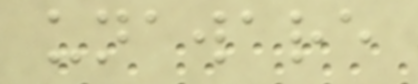unaware
